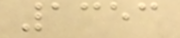1353
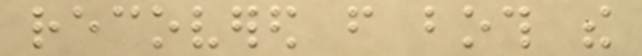recovered from both the
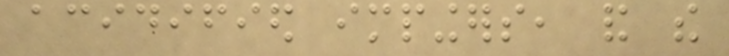acidified impingers, and the
